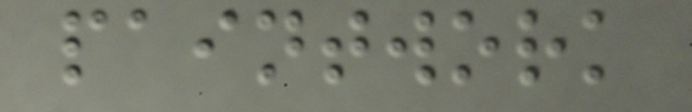paintwork
